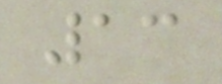13
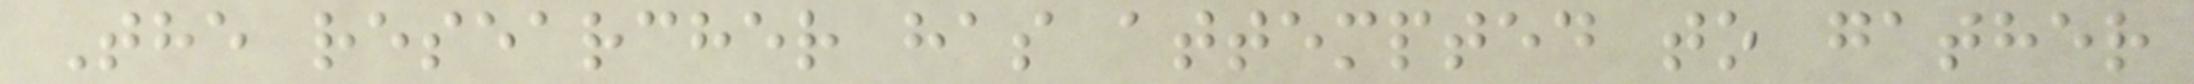The researcher has attempted to gather
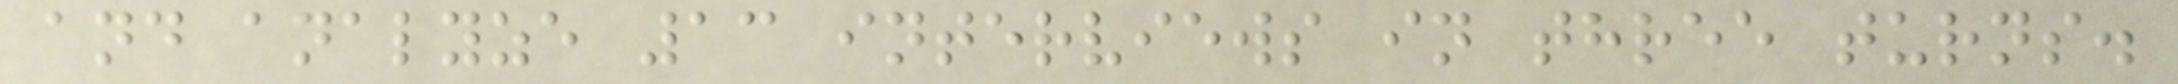and analyze 13 interviews in three turns.
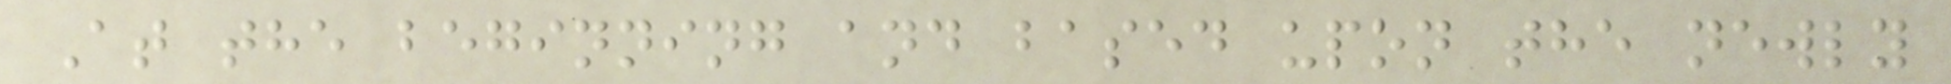At the beginning and based upon the newly
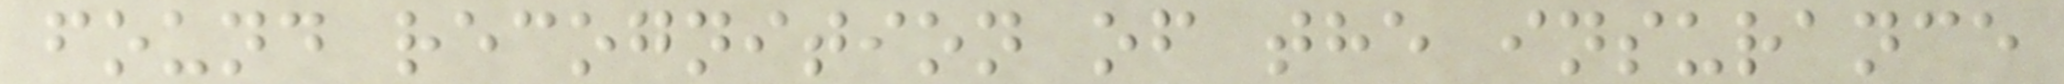found recognition of the insurance
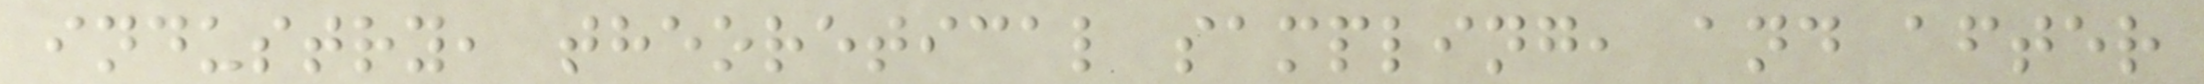industry, theoretical sampling, and after
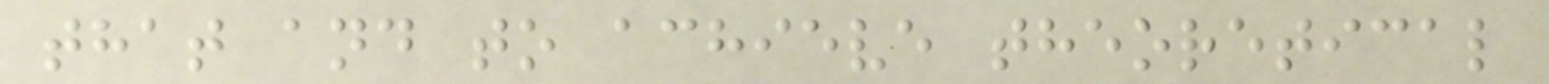that and to achieve theoretical
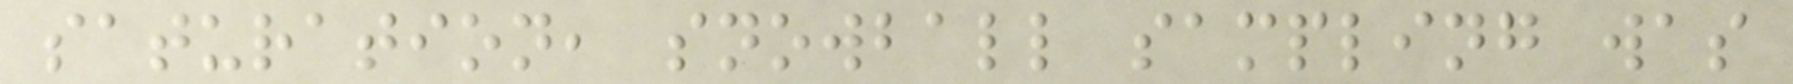saturation, snowball sampling was
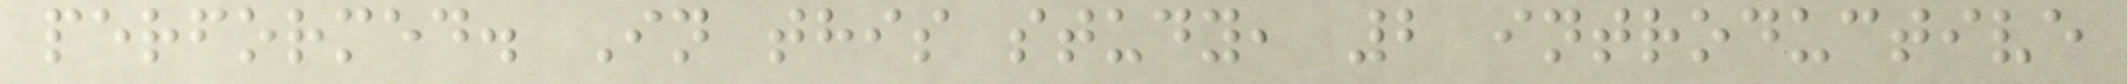performed. In this study, 2 introductive
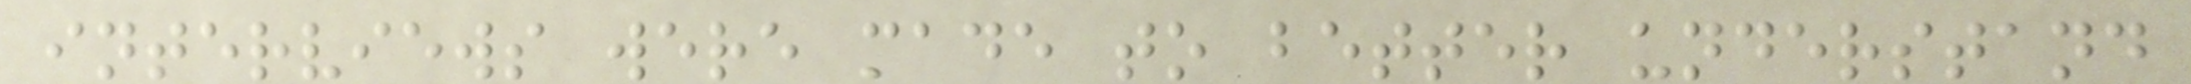interviews were made to better understand
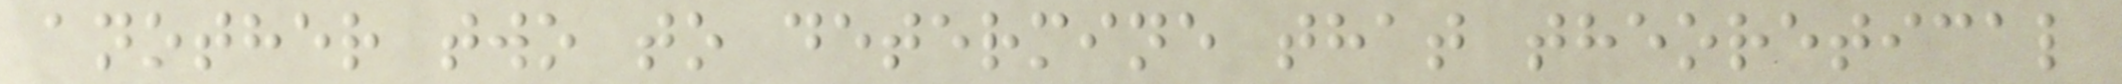another two to determine that theoretical
